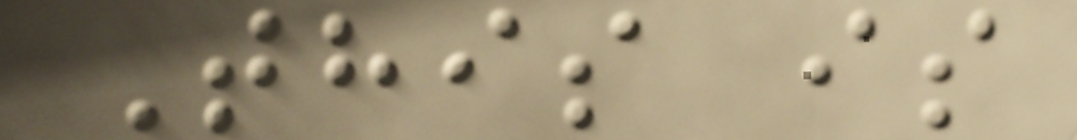This is
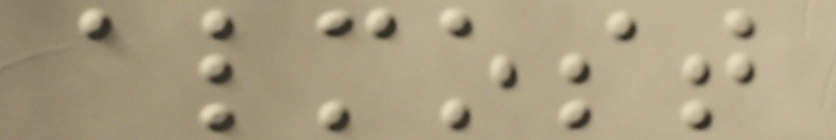almost
